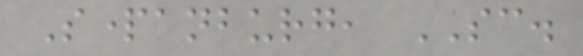Spartanburg, SC.
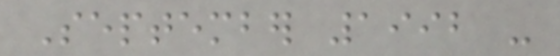September 1992 -
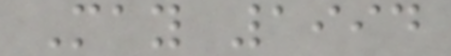May 1994
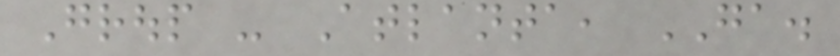Group - Atlanta, GA.
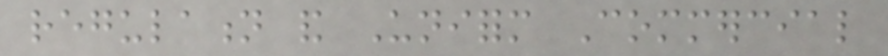regulation and Uniform Commercial
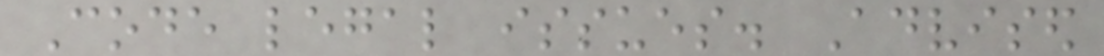Code legal issues. Advised
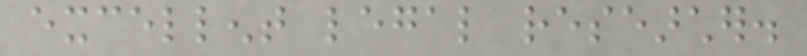excellent legal researcher.
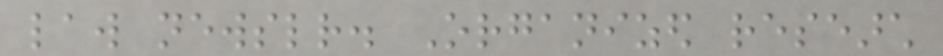law newsletter. Organized research
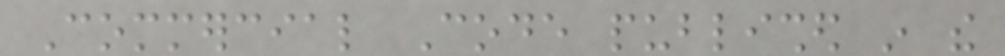Commercial Code published in the
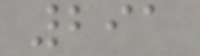291
